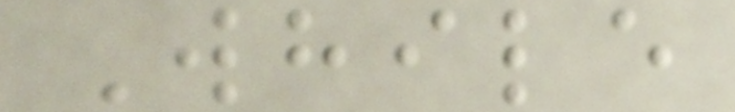While
